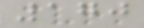170
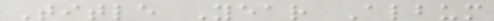Title Year Album
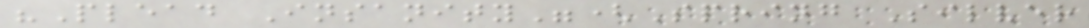"Plead Insanity"(Spring Silver
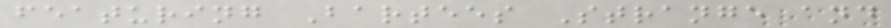featuring Bartees Strange and
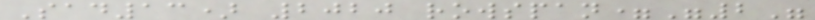Sad13) 2020 rowspan="2"
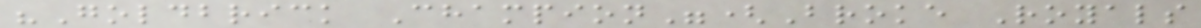"Goldbrick Champion"(Broke Royals
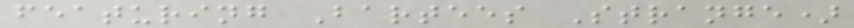featuring Bartees Strange)
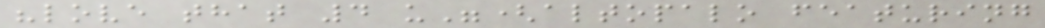"love that 4 u"(altopalo featuring
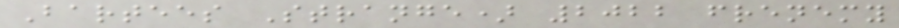Bartees Strange) 2022 frenemy
